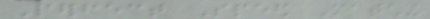Perfect Speed Matching
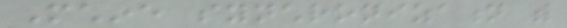Mchine synchronization with
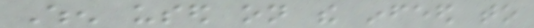When used on the infeed to
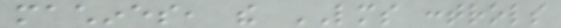machines, the LMS controls
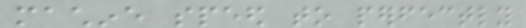machine speed to perfectly
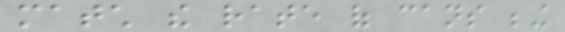match the rate of cans being
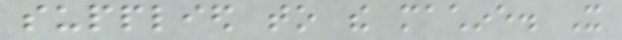supplied to the machine. It
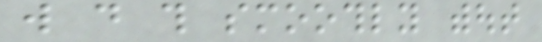will do this smoothly without
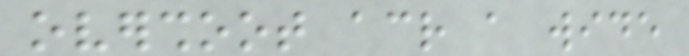overshoot across a wide
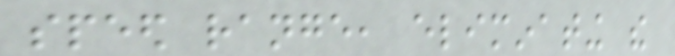speed range, eliminating the
